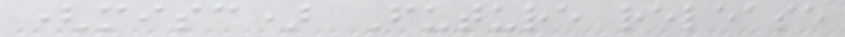(misc) Future release
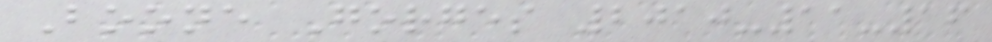Boone Gorges 2010-11-16
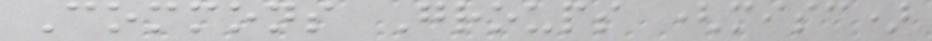Commons Groups (misc)
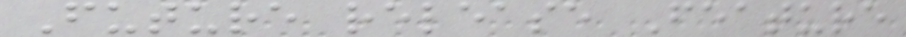Future release Feature
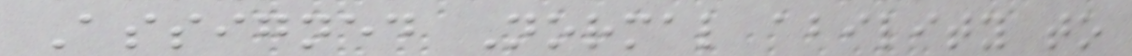Assigned Normal ability to
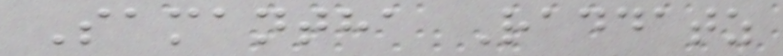Samantha Raddatz
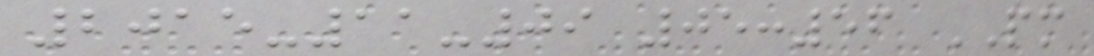2015-11-09 05:56 PM
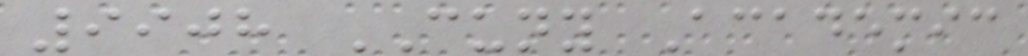9908 CUNY Academic
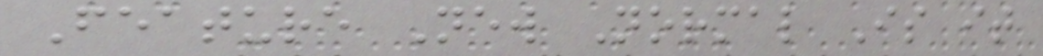Feature New Normal Is it
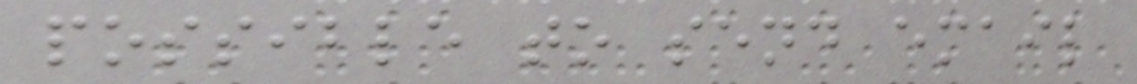possible to send email
